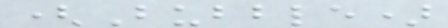(Bubble)
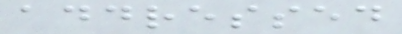addressed
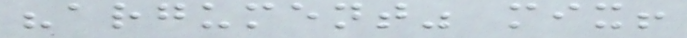"argument" mix!
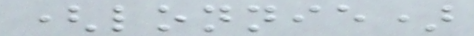(lonnie)
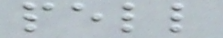pell
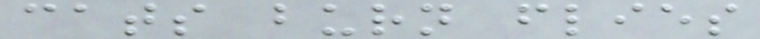cats burn flies
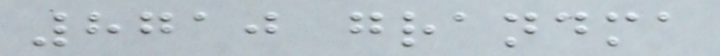8710 grandma
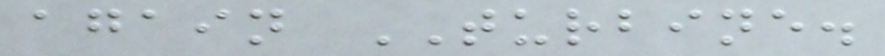again TURBINE.
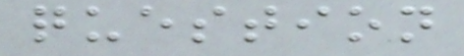question
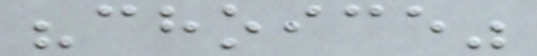"choice"
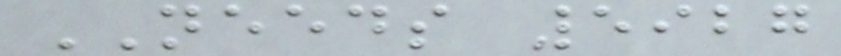NEEDS 5927
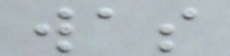was
